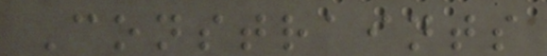Constraints
